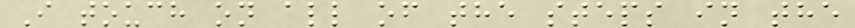I touch on all of the steps in the
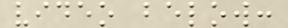video below:
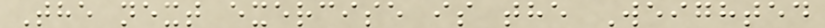The next exercise is the Weighted
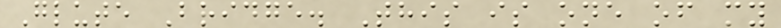Glute Bridge. This is one of my
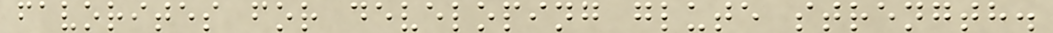favorites for developing glute strength.
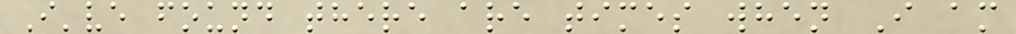I've found there are times when I am
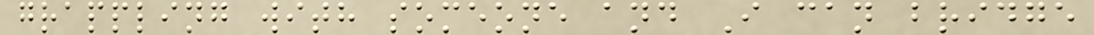grappling with someone and I can bridge
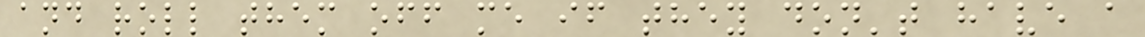and roll them off me if they don't have a
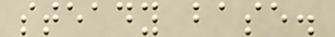steady base.
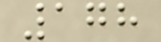178
